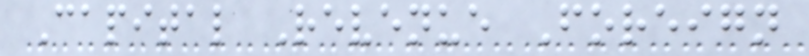Capital Revenue Foreign
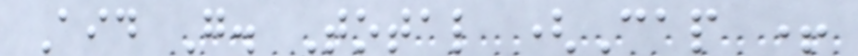Aid G. Total (Cap +
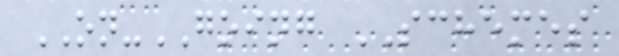ON-GOING SCHEMES
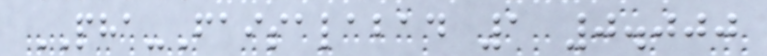PHA-Faisalabad 1 0.000
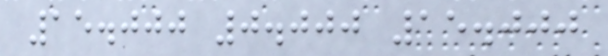15.000 0.000 15.000
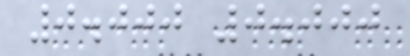0.000 0.000
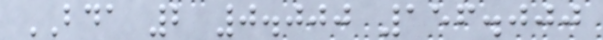BDA 2 0.000 156.000
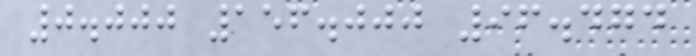0.000 156.000 96.474
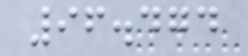96.474
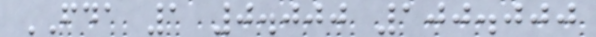FDA 1 0.000 100.000
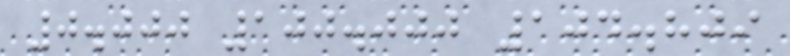0.000 100.000 104.809
